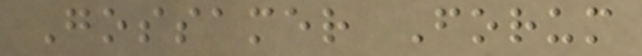Gossamer Forum
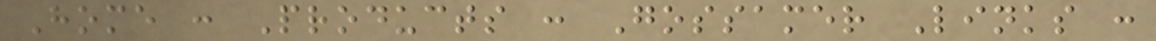Home : Products : Gossamer Links :
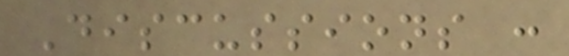Discussions :
